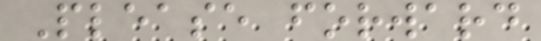Please forward
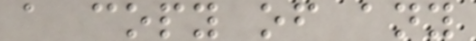a copy of any
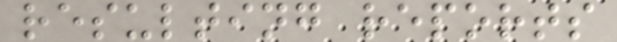resulting reports
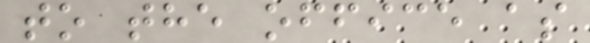to the office as
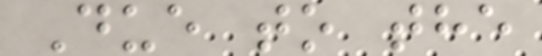Due to the
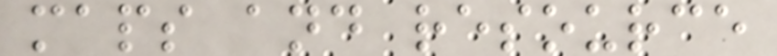maps and resource
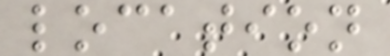location
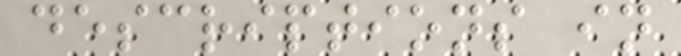descriptions in
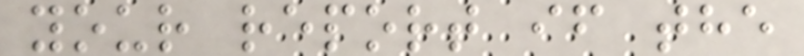your report if the
